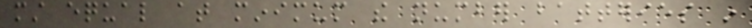must equal at minimum the number batteries in
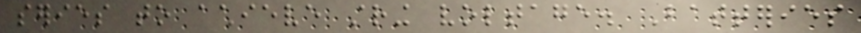series to achieve string voltage. Batteries
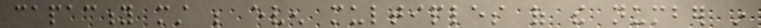capacity must be even multiples of the number in
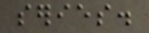series.
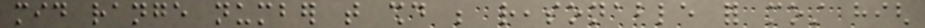mid range number that should be reasonable for most high
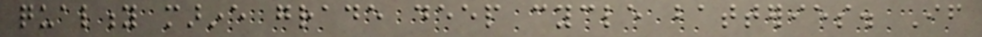quality marine grade deep cycle batteries. If
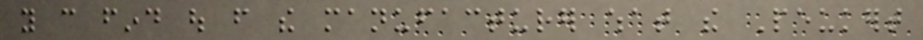you can find out from the manufacturer what the Peukert
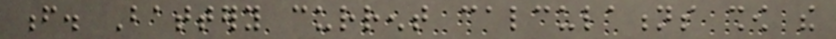f. Battery current calculations show the
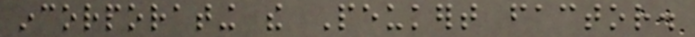incorporating the Peukert factor.
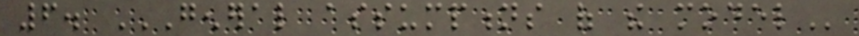6. GENERAL ASSUMPTIONS OF THE MODEL
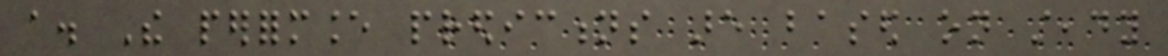a. The performance predictions are based on steady
